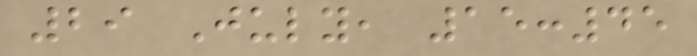29 July, 15:45
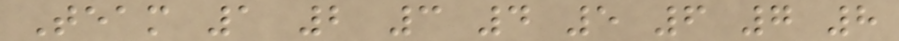Team 1 2 3 4 5 6 7 8
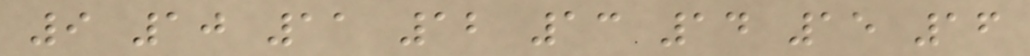9 10 11 12 13 14 15 16
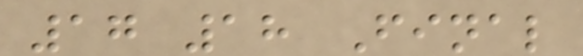17 18 Final
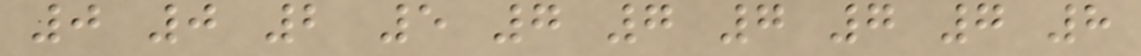0 0 2 5 7 7 7 7 7 8
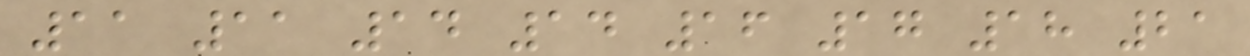11 11 14 14 16 17 18 21
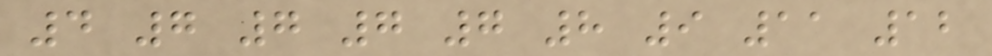4 7 7 7 7 8 9 11 12
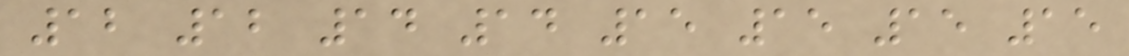12 12 14 14 15 15 15 15
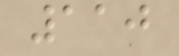110
